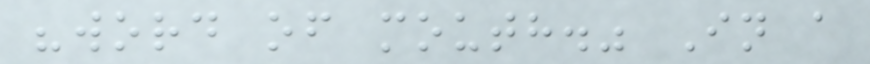"word of mouth." In a
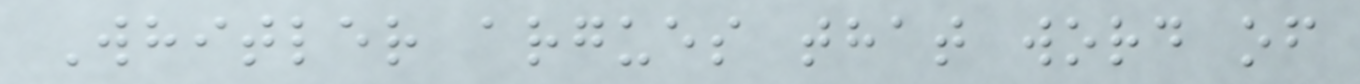Whitler argues that word of
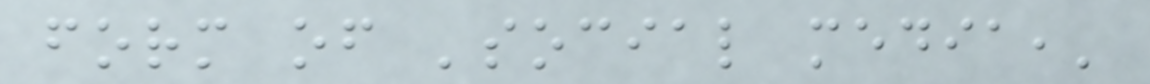form of 'social media,'
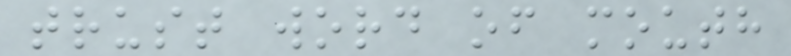trust word of mouth
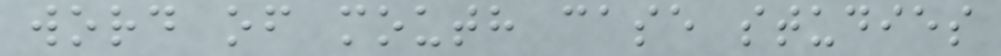word of mouth case studies
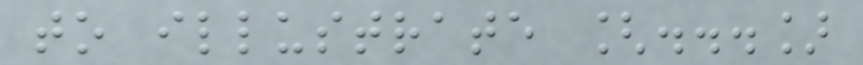to illustrate [...]
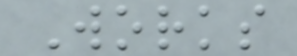Works
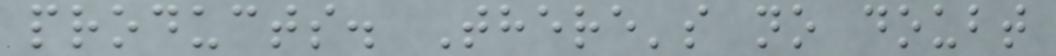products. There's no doubt
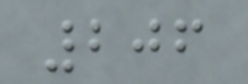206
